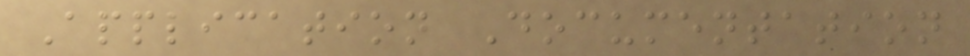Application Documentation
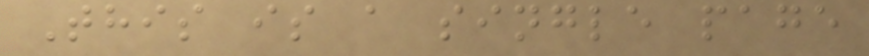This is a single page
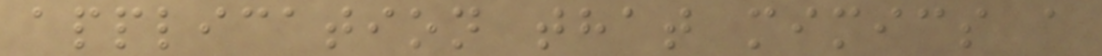application that mimics a
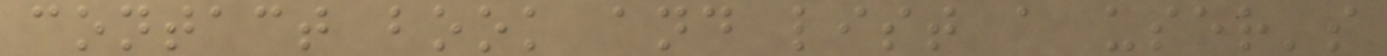contact book and list a user's
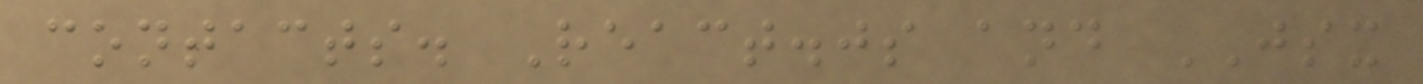contacts. React.js and JSX
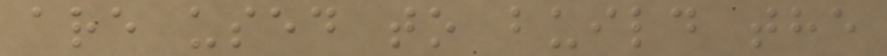are used to build the
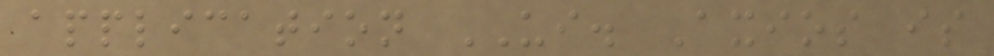application UI. Axios is
